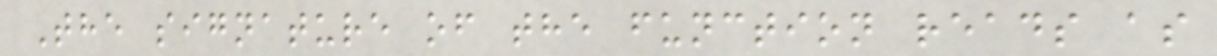The signature of the function reads as
